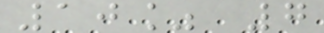10% 7
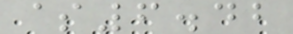$6.42
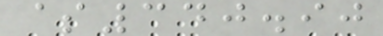$340.90
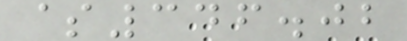$346.02
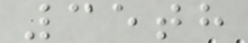35th
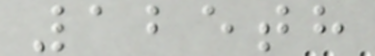125th
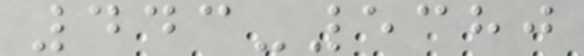443-5380
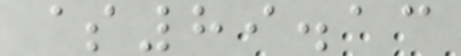$89.13
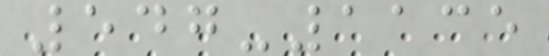547-1135
